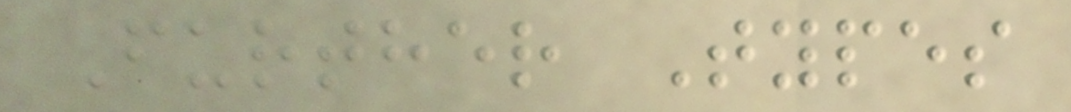Further Types
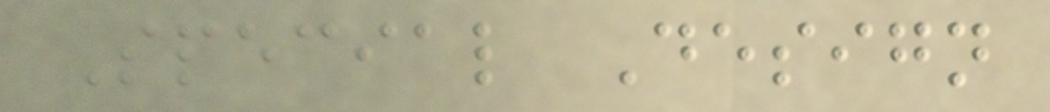Special Design
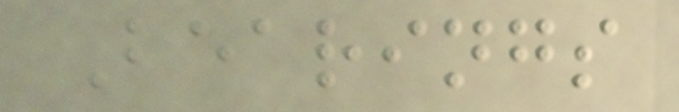Bearings
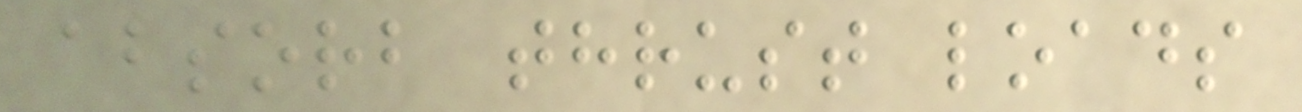absorb thrust loads
